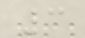3
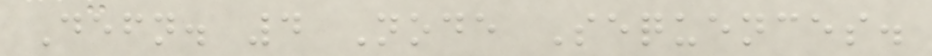Defn. 4 Node Sequences.
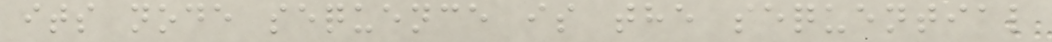its node sequence is the sequential
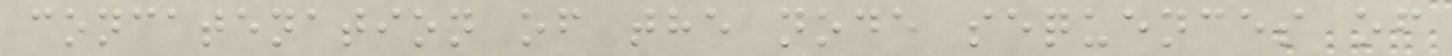concatenation of the node sequences of
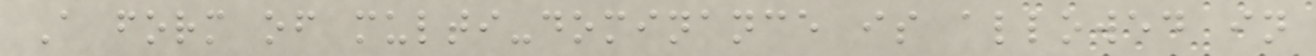A form of multi-dominance is allowed in
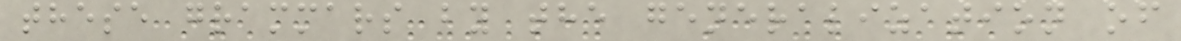these grammars by the generalization of
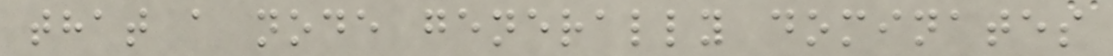that a node generally dominates
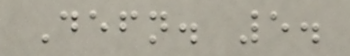Defn. 5.
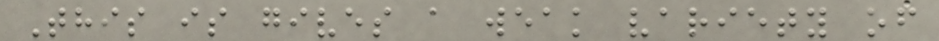This is gives a weak variety of
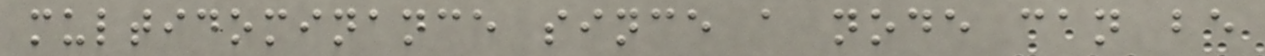multidominance since a node can be
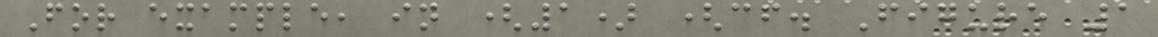For example, in (1) (cf. Figure 1
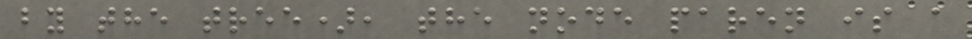by the tree), the node paren is a
